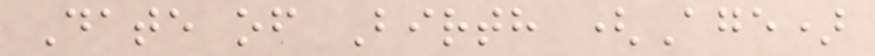Date of Birth (Age)
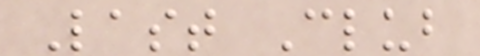Last Club
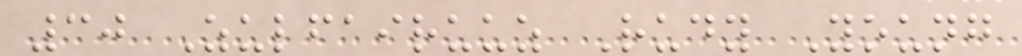30 Zulfairuuz Rudy Young
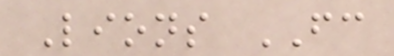Lions FC
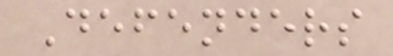Defenders
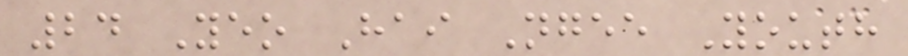24 Yeo Hai Ngee Youth
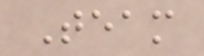Team
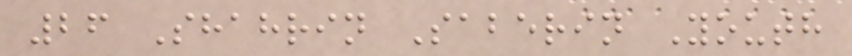26 Shahrin Saberin Youth
